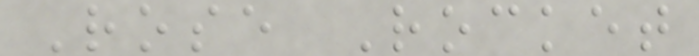Rose Rocket
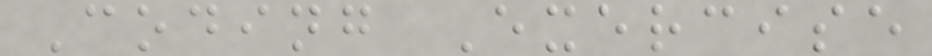Coding Exercise
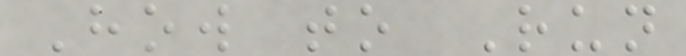How to Run
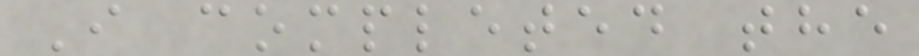I completed the
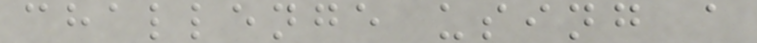challenge using a
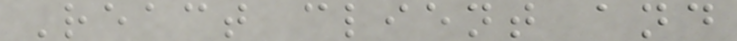React client and
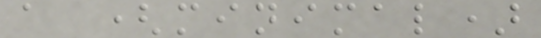a (minimal)
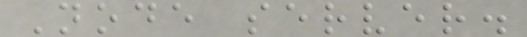Node server.
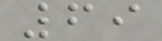69
